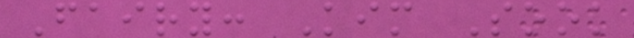Fairy: Kim Sook
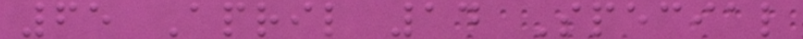65 April 14 Special
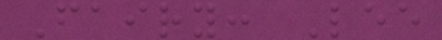Fairy: Lee
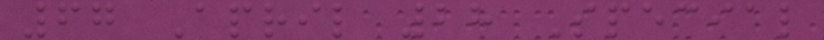67 April 28 Special
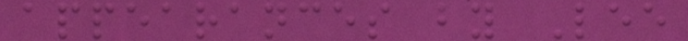appearances by Lee
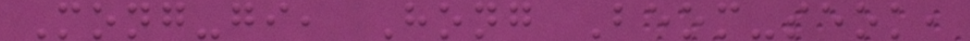Mong-gi, Hong Beom-seok,
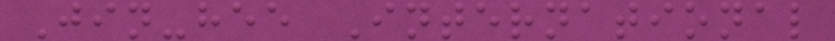Jin-hee International
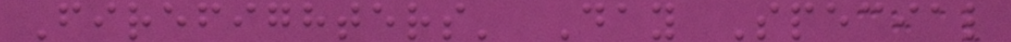Firefighters' Day Special
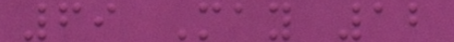69 May 12
